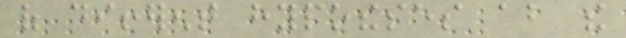of different hypotheses about the
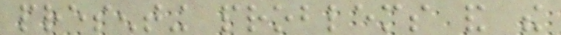presenting problems and the
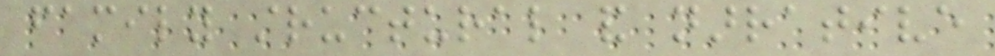family structural and narrative
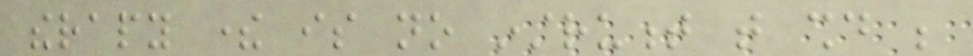therapy there is no instrument that should be
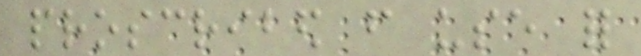proscribed from use for
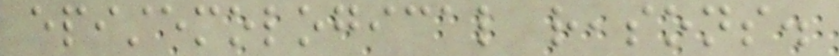epistemological reasons.
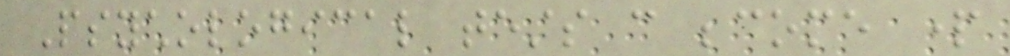Psychological tests can become part
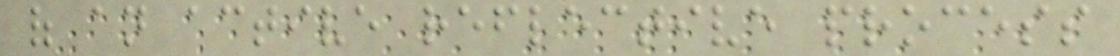of an active reflective process
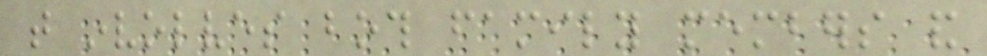that involves both family members and
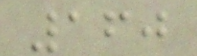160
